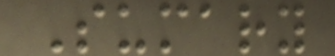Sumary
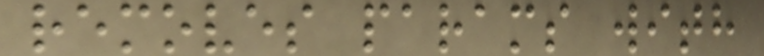removes params with
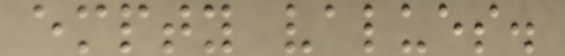empty values.
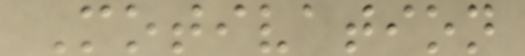Motivation
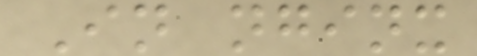In nginx
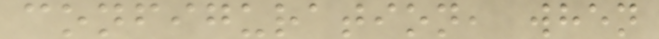configuration, when
